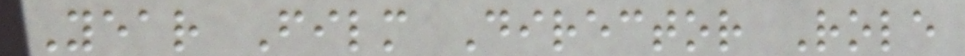Year Film Director Role
